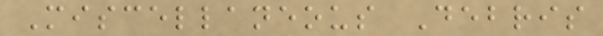Miscellaneous Debris
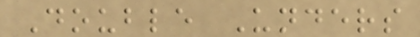Double Unders
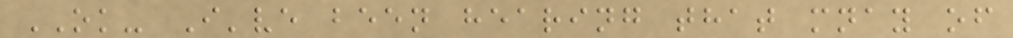OK- I've been hearing that mnay of
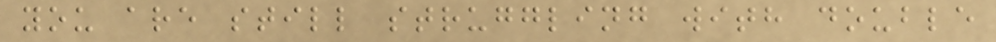you are still struggling with double
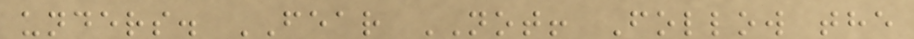unders. FEAR NOT! Follow the
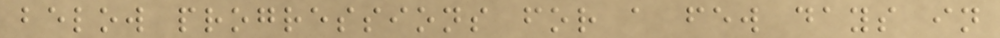below progressions for a few days in
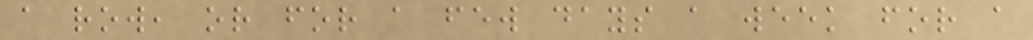a row, or for a few days a week for a
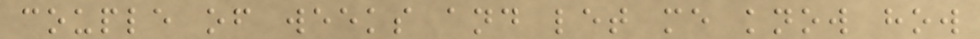couple of weeks and let me know how
